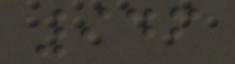946
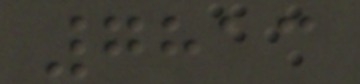7813
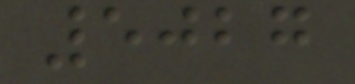5027
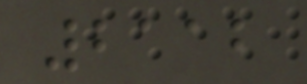2112
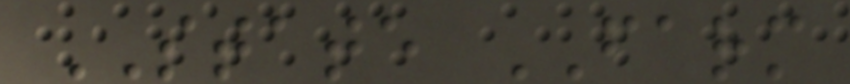STATE FARM
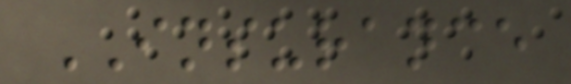INSURANCE
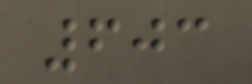603
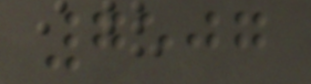7507
